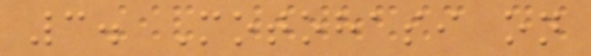3. Motohasi on
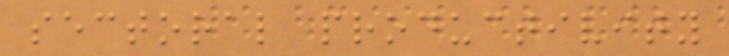sectoral productivity
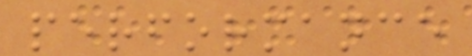performance
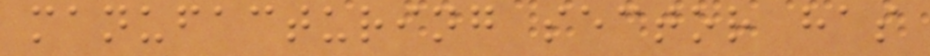manufacturing sector has
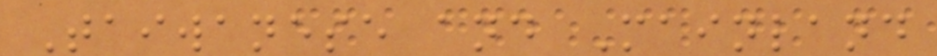Taiwanese and Mainland
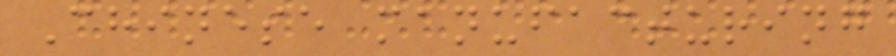Chinese manufacturing
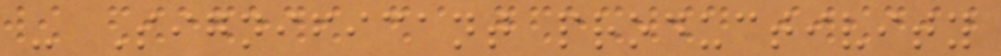- Significant productivity
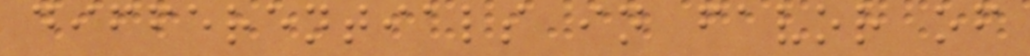differentials in favor of
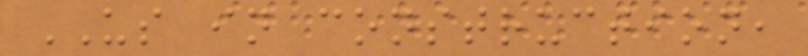US in construction,
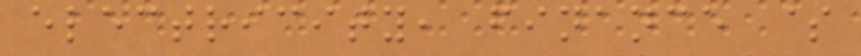electricity, finance $
